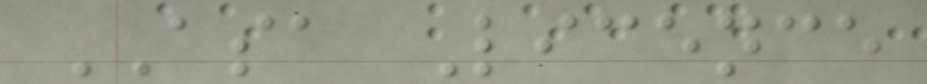ASA Licence
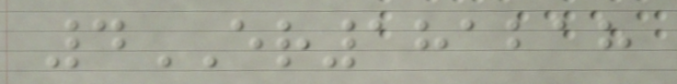4ER181218
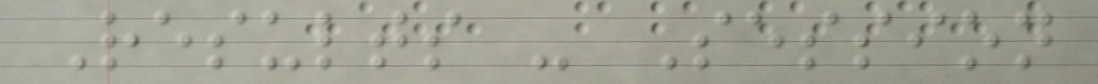Results - Session
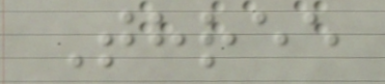Three
